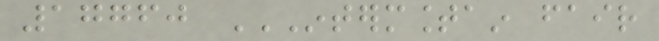17760 INTERMOUNTAIN FAIR
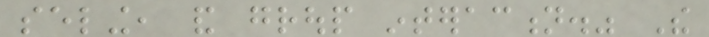seling, and group interaction." The
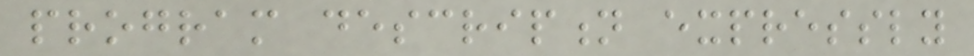program description expressly
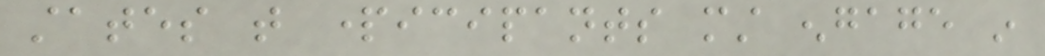states that participants must engage in
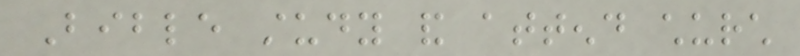Bible study and attend church
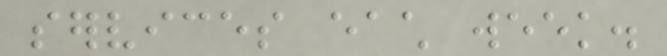services each week.
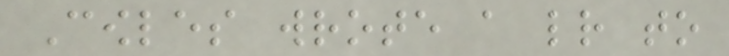Cowles wrote a letter to
